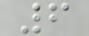6
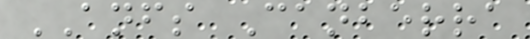ANFS Canberra
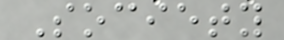Society
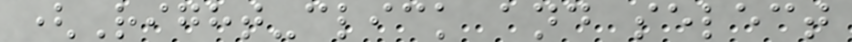(Right-click and select
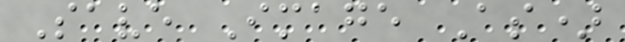Save Image As)
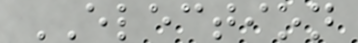ELECTION
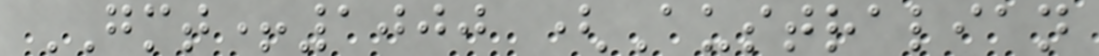GMT+1000 (Australian
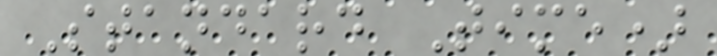Standard Time)
